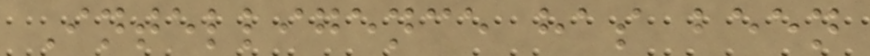Intelligence has been
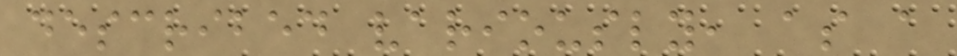described variously, as a
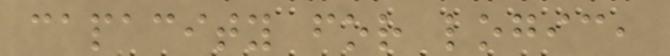capacity for logic,
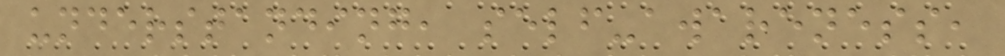understanding, self-awareness,
